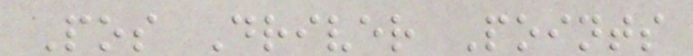Pos Driver Points
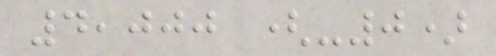4,000 (-0)
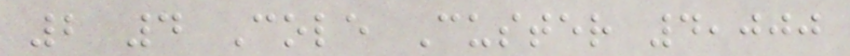2 4 Cole Custer 4,000
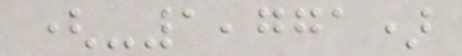(-1,771)
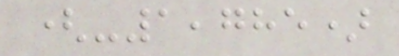(-1,785)
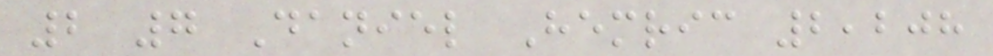2 7 Daniel Hemric 2,208
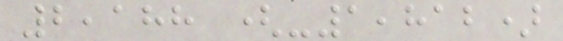2,188 (-1,812)
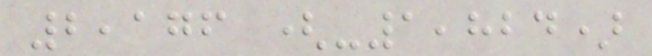2,176 (-1,824)
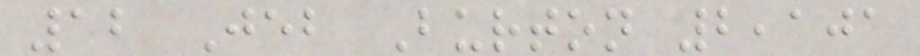12 Jeb Burton 2,101
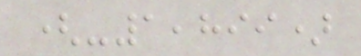(-1,899)
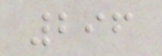296
